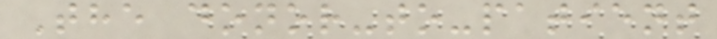The donor-to-patient
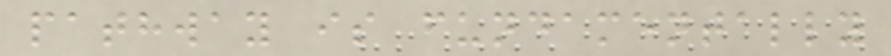pathway is fundamentally
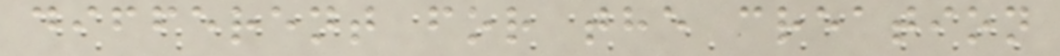different for the creation
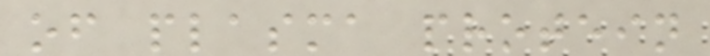of plasma protein
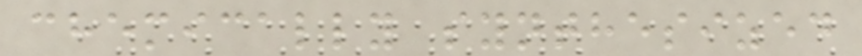chemically synthesized
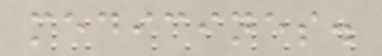medicines.
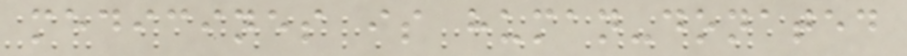medicines is human-donated
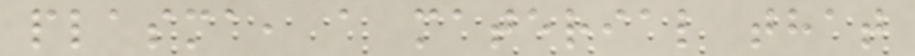plasma, a material that
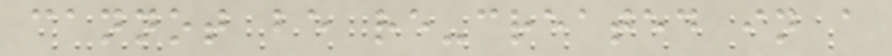cannot be re-created in a
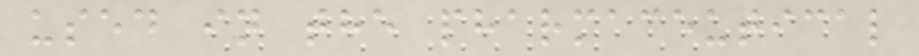used in the pharmaceutical
